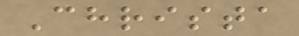Christa
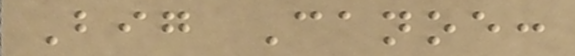Big Canoe:
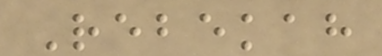Rebekah
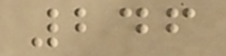246
